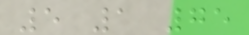5 1 75
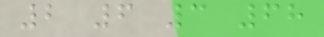2 6 3 68
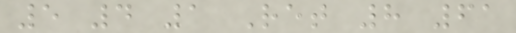5 4 1 Ret 8 61
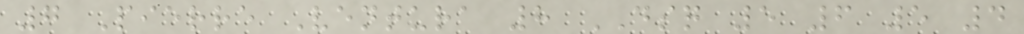7 Pierre Ventura 8 DSQ 5 6 5 4
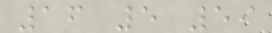16 5 59
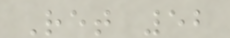Ret 52
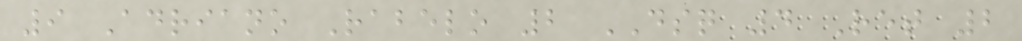9 Adriano Rabelo 2 DSQ 4 Ret 2
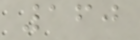160
